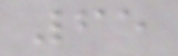65
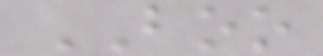BOO
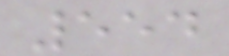554
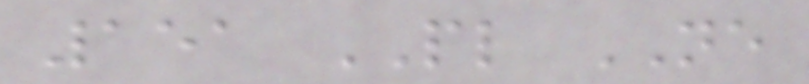151 PL NE
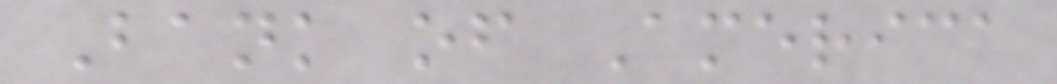Bank of America
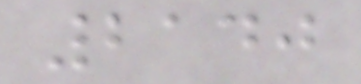2140
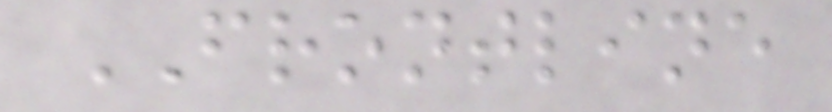FRONTLINE
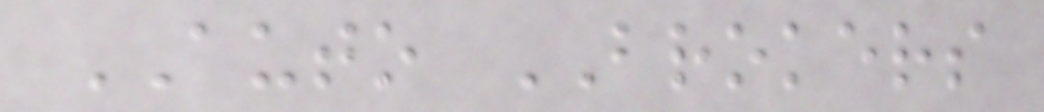AUTO BROKERS
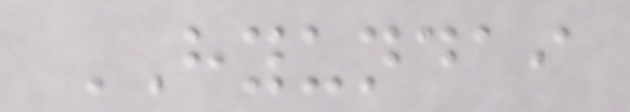HYUNDAI
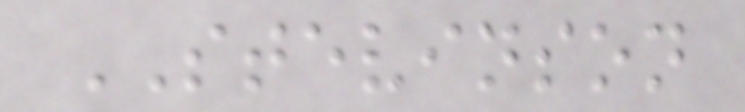STEVINSON
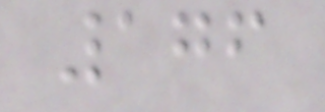176
